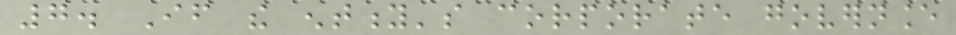7. If the entity's corporate governance
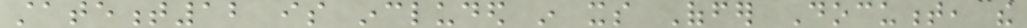statement12 is included in its Offer Document, the
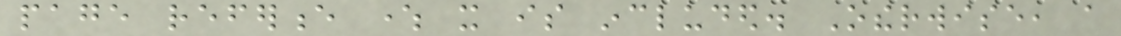page reference where it is included. Otherwise, a
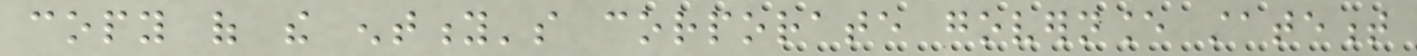copy of the entity's corporate governance statement
